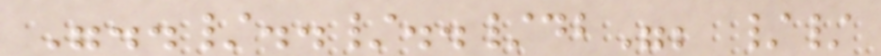"../../../db"; //
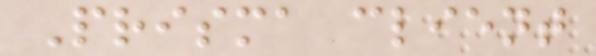Prisma client
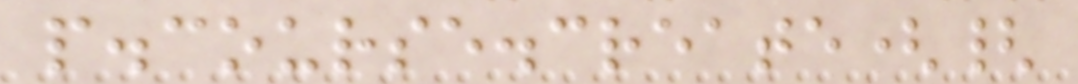p.course.create({
